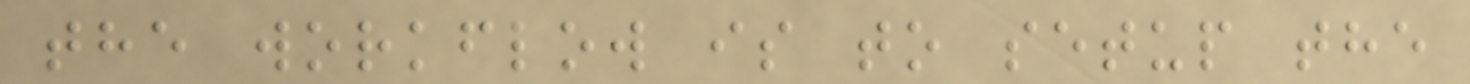the workflow is to setup the
